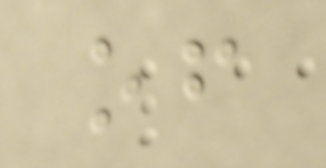of
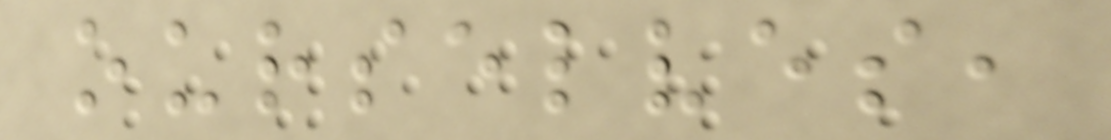ourselves,
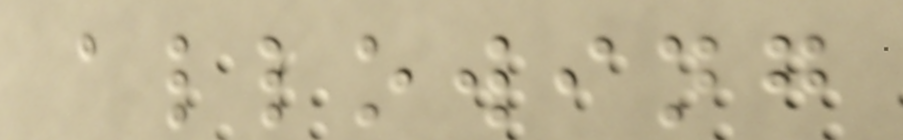allowing
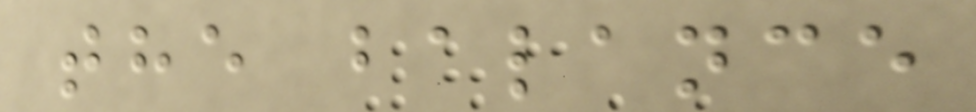the balance
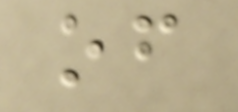of
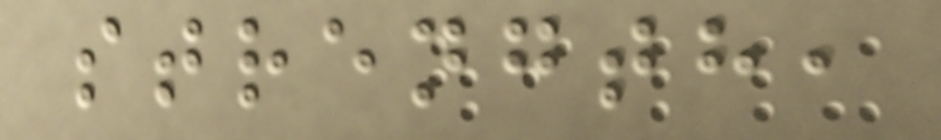strength,
